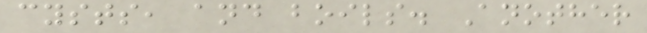cysts, and boils. Another
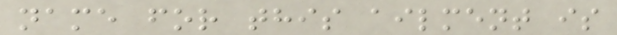name for this ailment is
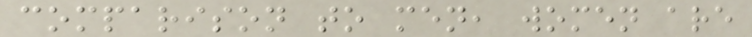comparison to men, women are
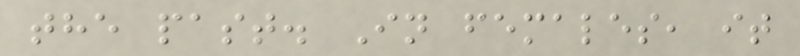the past. In females, it
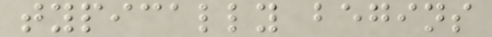typically begins
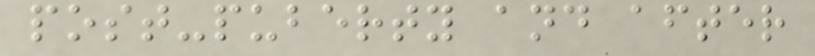post-puberty and after
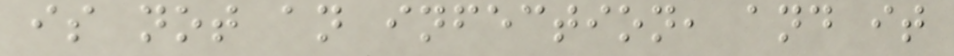is not an infection, and it
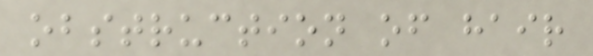obstruction of hair
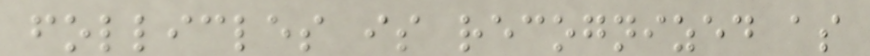follicles is recognized as
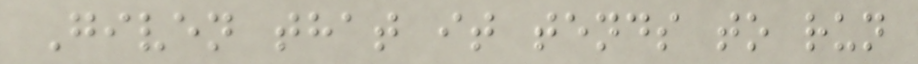Given that it tends to run
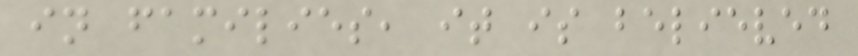in families, it is believed
